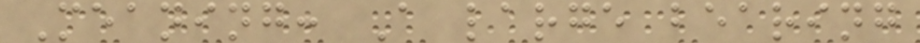Meaning: A large bearing
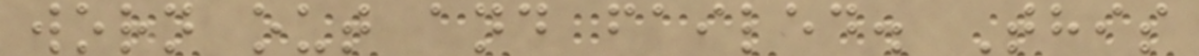worn out and failed. This
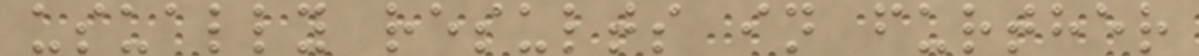usually results in further
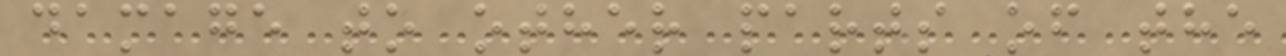damage to other parts of the
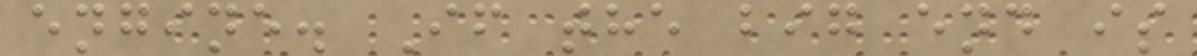engine. If the big end is
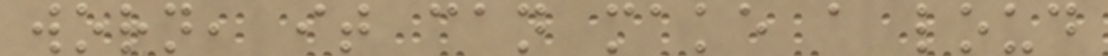worn, it can make a loud
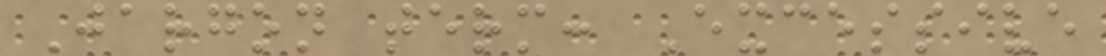Jargon term: Excessive
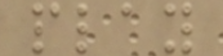play
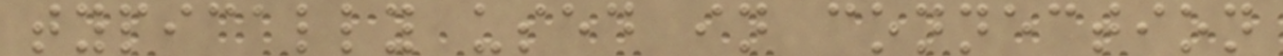typically used in connection
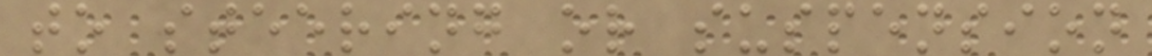to steering or suspension
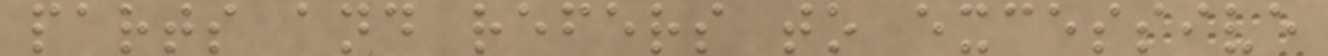parts and refers to excessive
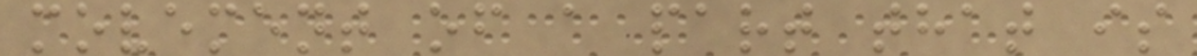movement of a part that is
